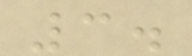3.
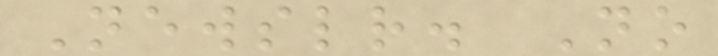Newsletter. No
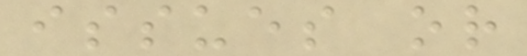issues or
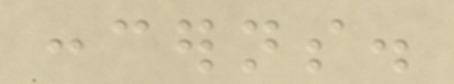concerns.
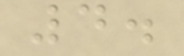4.
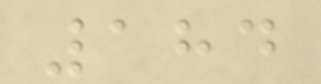184
